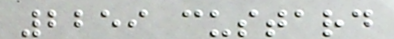2259 custard
